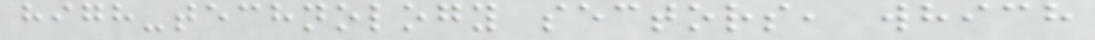high-technology sectors, which
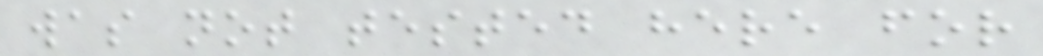was not tested here for
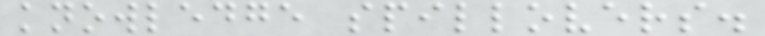knowledge spillovers.
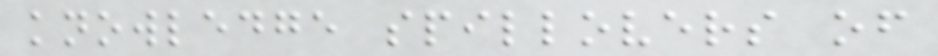knowledge spillovers of
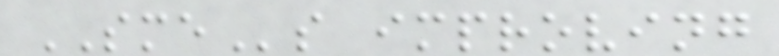SMEs improving
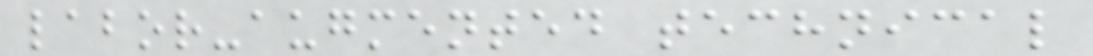labor-augmented technical
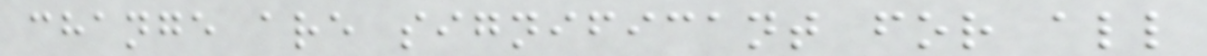change are significant for all
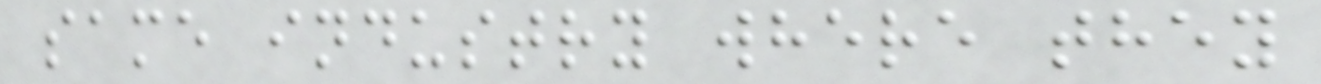same industry where they
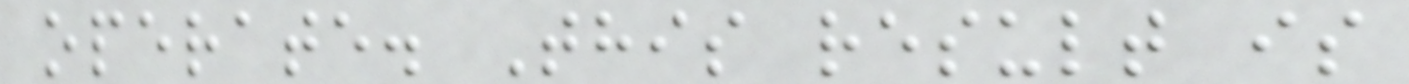operate. This result is
